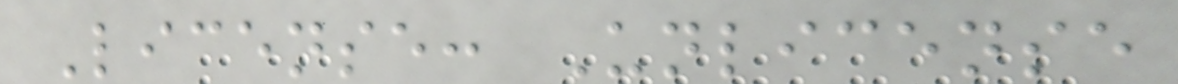License: Unlicense
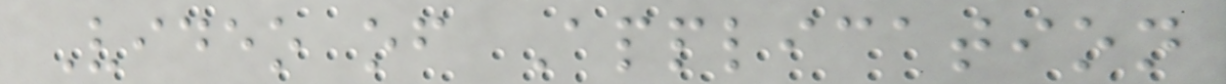Video of Application
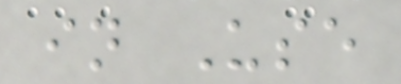in Use
